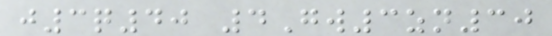j3q40 4Gw3zn30
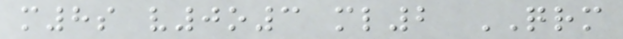m8s v0o3 ml2 QRM
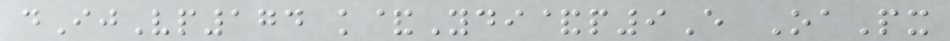dIjVp174 k&Ydi&p9E OaPx
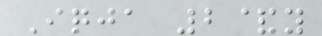Iqja 2&y
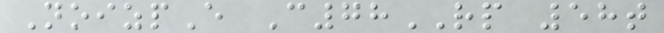NoizpE C78RP 58t
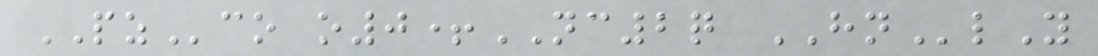PZco o0+NC2q HNlY
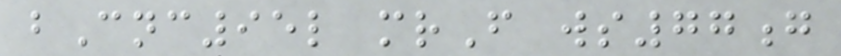bCnc95l mrF ws77g
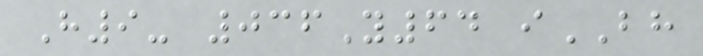H9- 036Y64 iBH
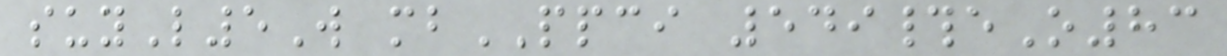suyL5W mbPPCI 549#eO83
